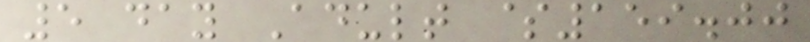5 day Adult $159.00
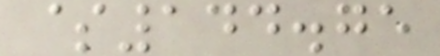$144.75
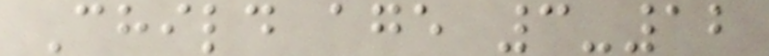Child age 3-12
